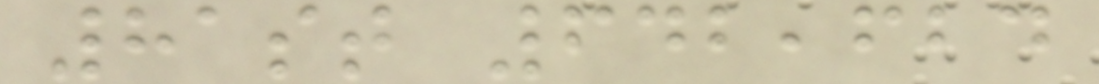81st 642,624
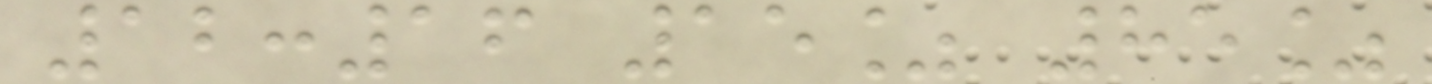12:16 15% 85%
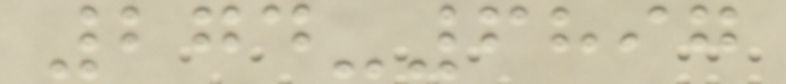274-6897
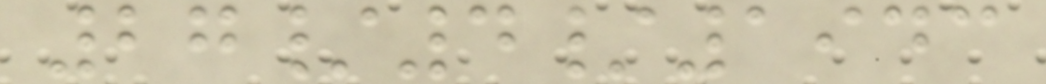27/4/1943
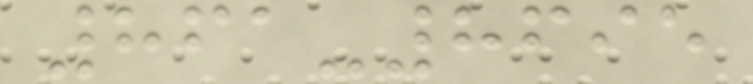861-8695
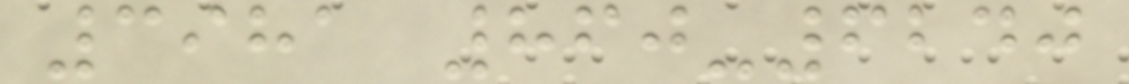3981 860-6240
